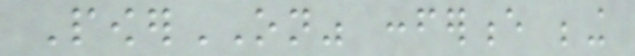PowerON" conference being
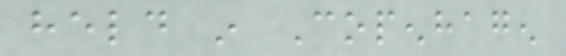held in Copenhagen
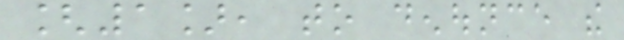[1], to denounce the
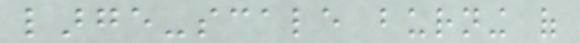large-scale burning of
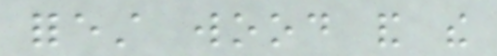forest wood and the
